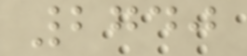2740
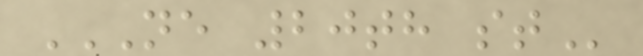NE 20TH ST
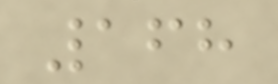168
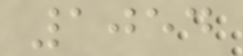1054
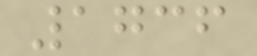1736
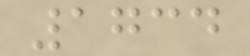1734
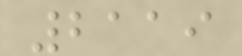2119
